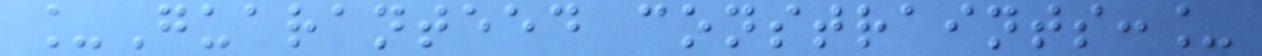_Guaranteed constraints:_
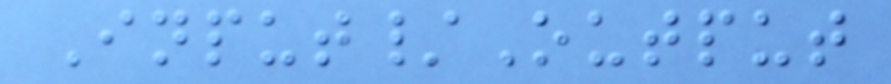Input/Output
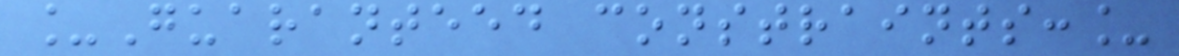_Guaranteed constraints:_
